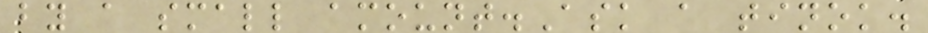by a small amount.Ask a tinok.
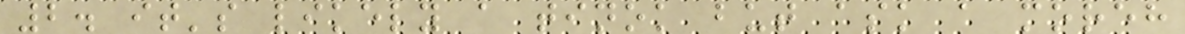2. it's likely a tinok but ask a moreh
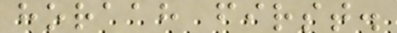horaah first.
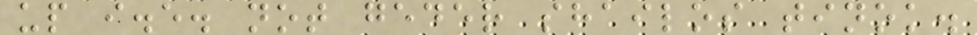up i.e. not geder shailos tinok.
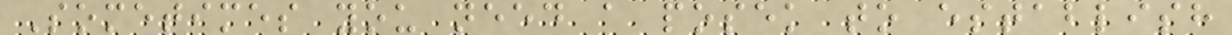Sometimes you need a posek to establish
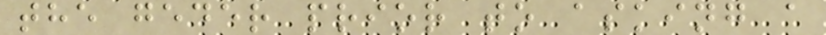the geder prior to asking a
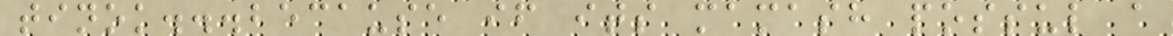tinok...because if its mamash possul a
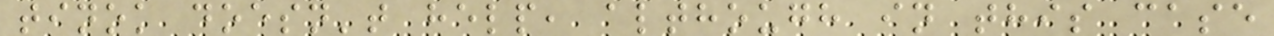tinok doesn't help, although in this case
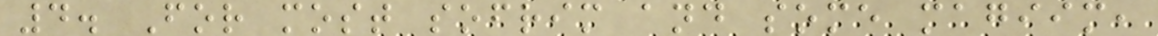4. For most sofrim and some magiim,
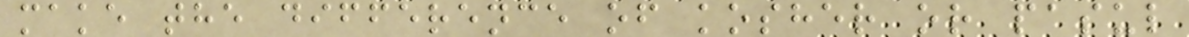make the difference of kosher or pasul
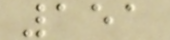151
